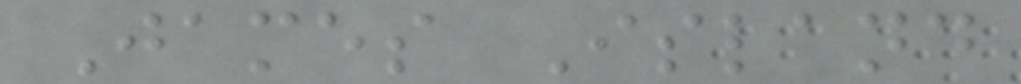James Island
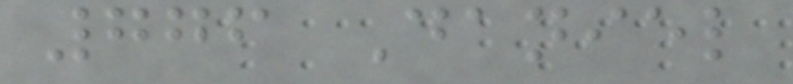776 Daniel
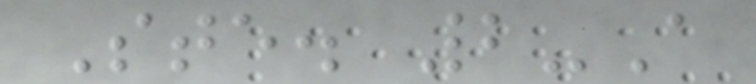Ste. 2-A
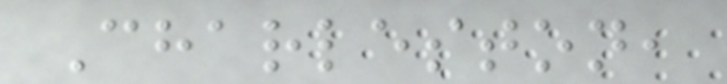Charleston,
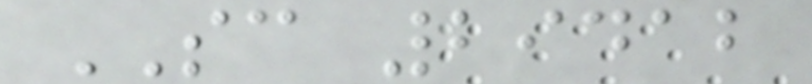SC 29412
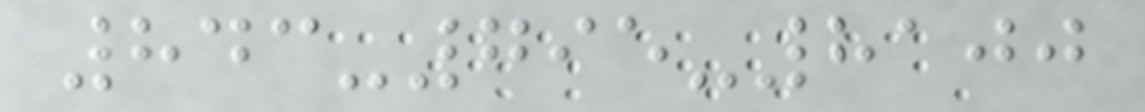843-795-8100
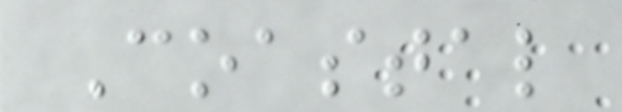Coastal
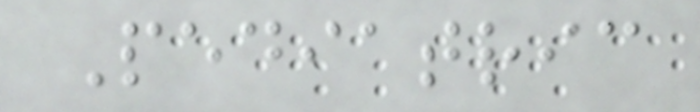Pediatric
